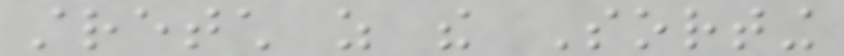stretch as the Sorting
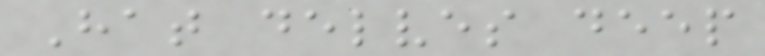Hat delves deep
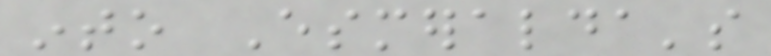into Esmeralda's
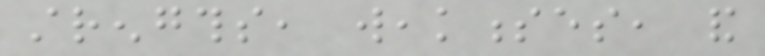strengths, weaknesses, and
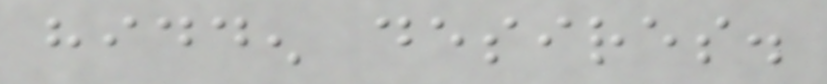hidden desires.
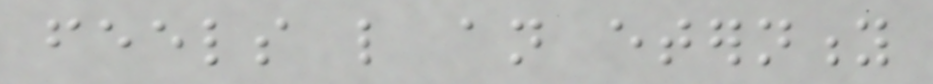feels like an eternity
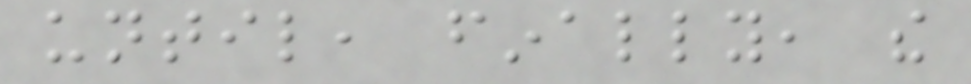until, finally, the
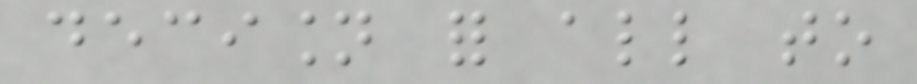decision for all to
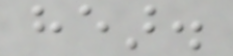hear.
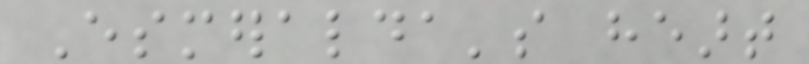Esmeralda's heart
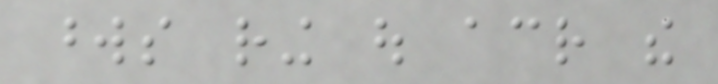words ring out across the
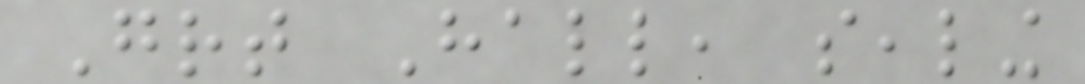Great Hall, sealing
